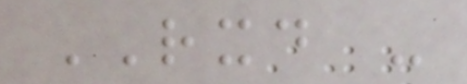RXD -
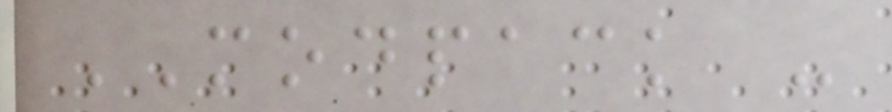MODPACK -
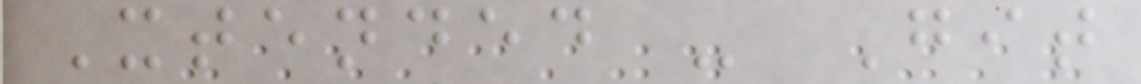Xtended - Git
